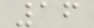16
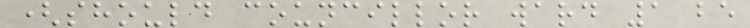(should councillor ward 1 be
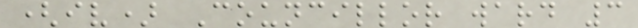(iv) Councillor ward 3
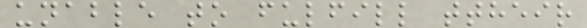unable to fulfill ttheir
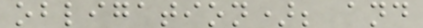obligation); and
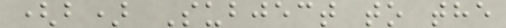(b) Subject to the
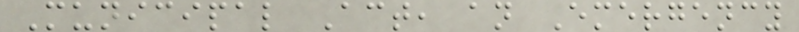Municipal Act, an Emergency
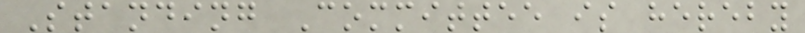Standing Committee is hereby
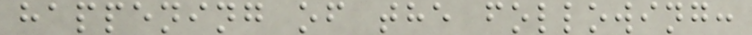happening of the following:
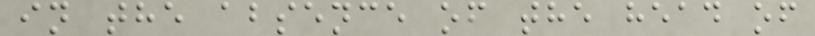in the absence of the head of
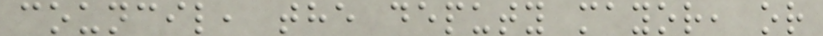council, the deputy mayor, or
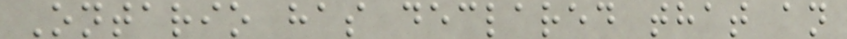Ontario has declared that an
